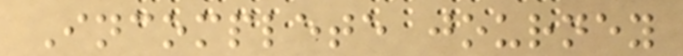Incomplete journey
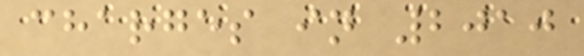charges in 2010
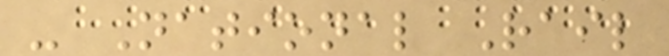- National Rail
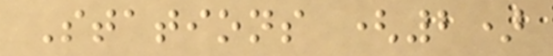Stations (2)
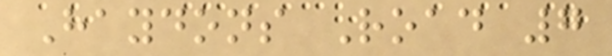Haydons Road 7
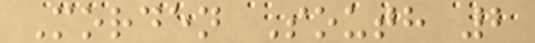Morden South 2
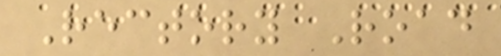Rectory Road
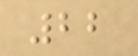22
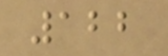122
